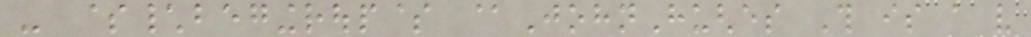- $\begingroup$ @JohnHughes This is a very
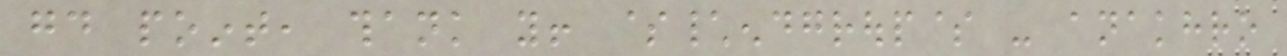good point, thank you! $\endgroup$ - anakhro
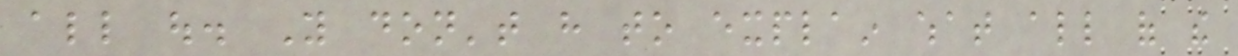all out. You don't have to explain what all of the
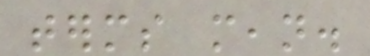terms mean.
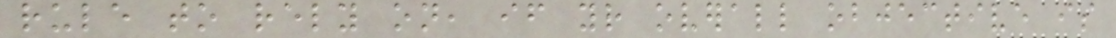rule to rely on, if your overall objective is
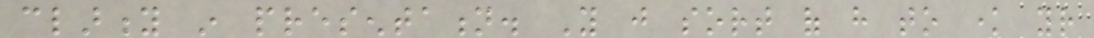clarity in presentation. You just sort of have to know your
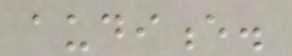audience.
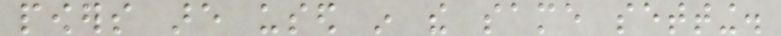powers are used in the same setting.
